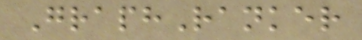GraphRanker
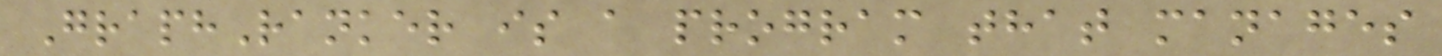GraphRanker is a program that manages
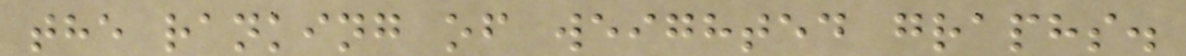the ranking of weighted graphs.
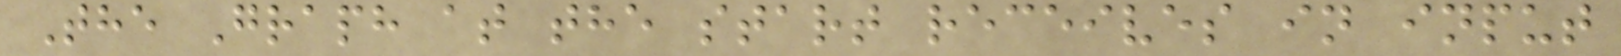The Graph at the start receives in input
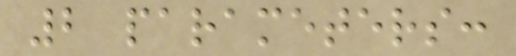2 parameters:
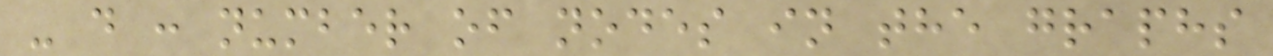- d : number of nodes in the graphs
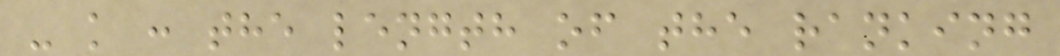- k : the length of the ranking
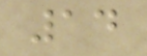14
